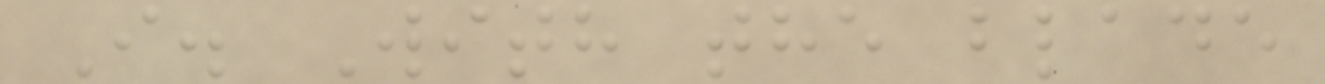I. With the blade
